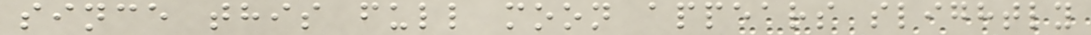since this full moon appears slightly
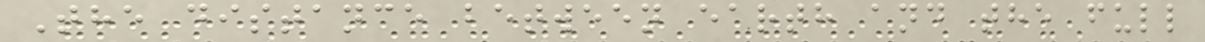The distance between earth and the full
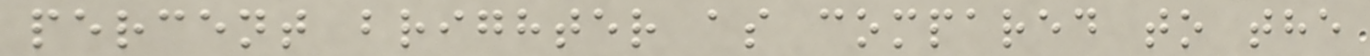percent brighter as compared to the
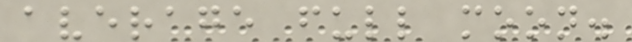average full moon.
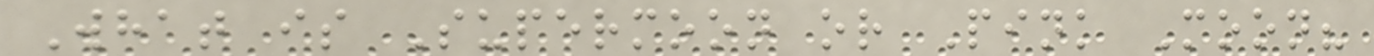What is Supermoon or Pink Moon?
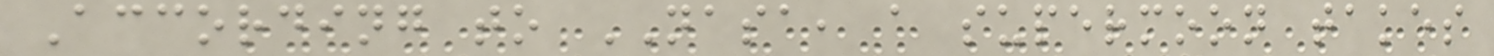According to NASA, a supermoon takes
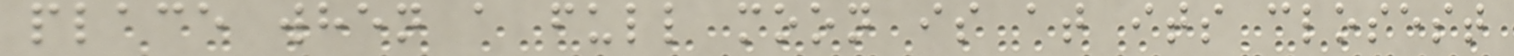place when a full moon is at its closest
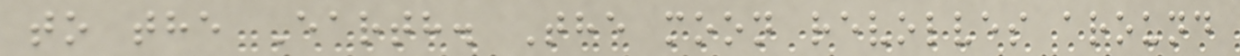to the Earth. The moon revolves around
